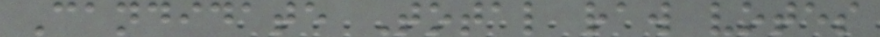Candidate Total raw votes
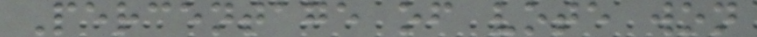Percentage of vote won
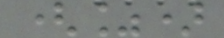(%)
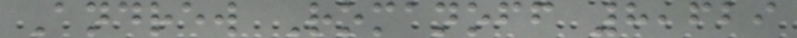Andrew Romanoff 8,629
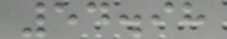54.98
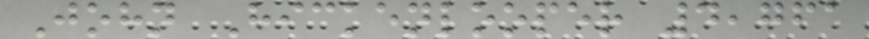John Hickenlooper 4,761
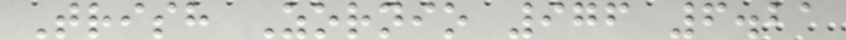Trish Zornio 976 6.21
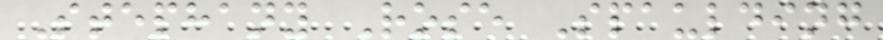Stephany Rose Spaulding
